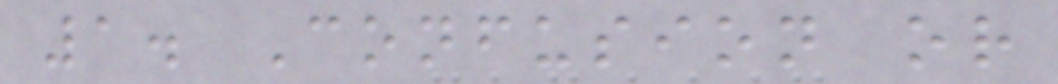1. Confusion or
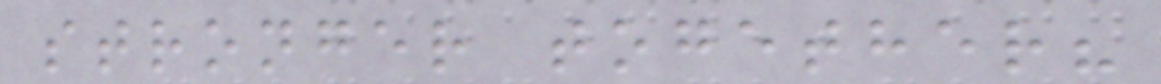stronger together?
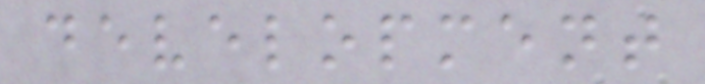development
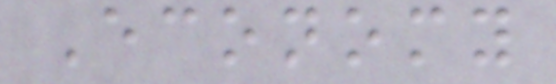Economy
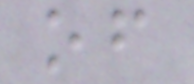of
